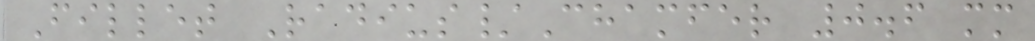Fillet Radius/Chamfer 0.6 mm
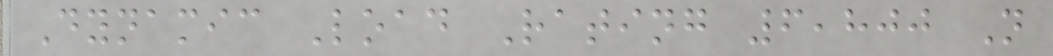Dynamic Load Rating 6,800 N
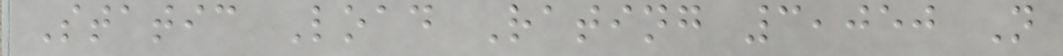Static Load Rating 3,050 N
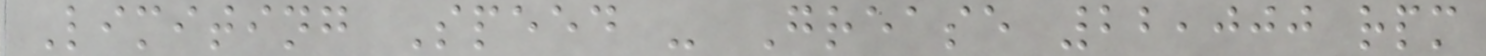Limiting Speed - Grease 22,000 rpm
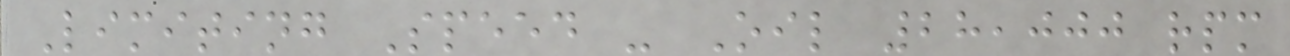Limiting Speed - Oil 28,000 rpm
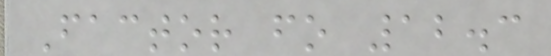Factor fo 12.3
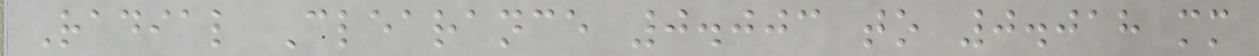Radial Clearance 0.003 to 0.018 mm
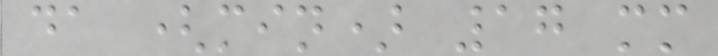da (min) 17 mm
